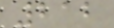212
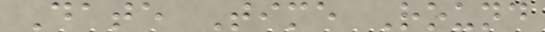Date Time Round
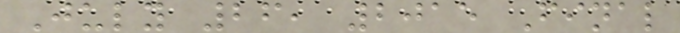July 26, 2015 Final
